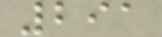291
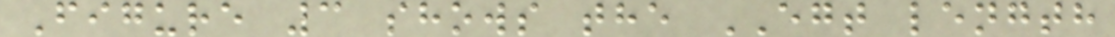Figure 3 shows the EGT length
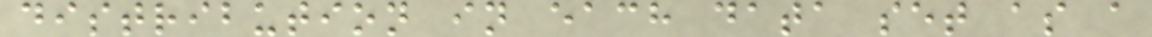distribution in each data set as a
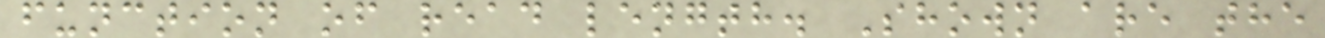function of read length. Shown are the
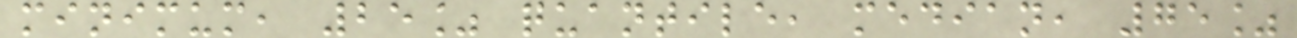minimum, 25% quantile, median, 75%
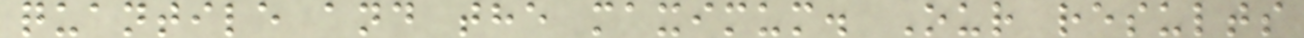quantile and the maximum. Our results
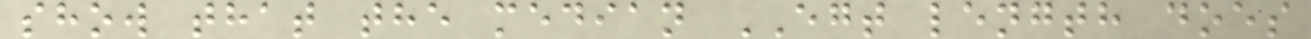show that the median EGT length does
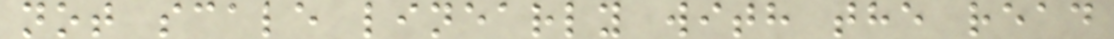not scale linearly with the read
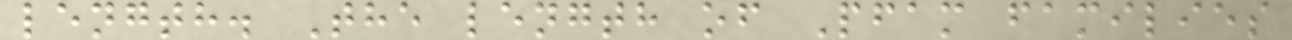length. The length of Pfam families
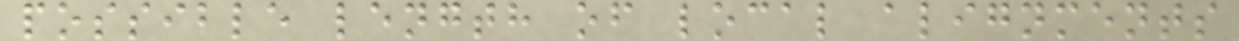possible length of local alignments
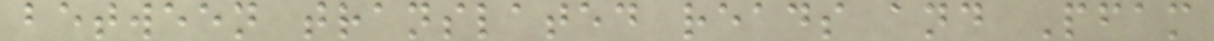between translated reads and Pfam
